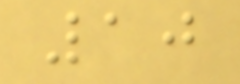10
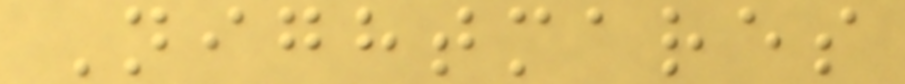Nightmares
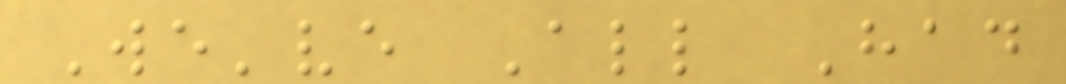We've All Had
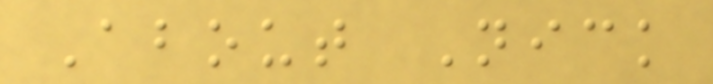About Nick
